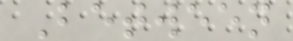Between
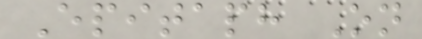Epitaph On
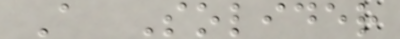A Solider
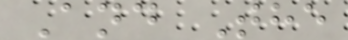And The
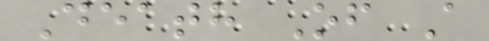Death Of A
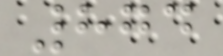874
